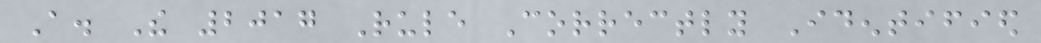A. The 2017 Rule Correctly Identified
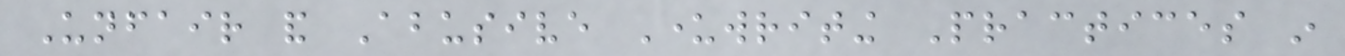Unfair and Abusive Underwriting Practices in
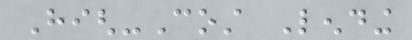High-Cost Lending
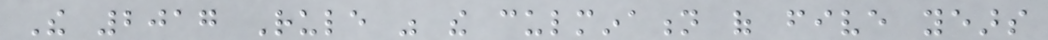The 2017 Rule was the culmination of five years
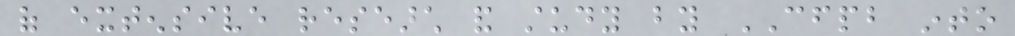of extensive research and study by CFPB into
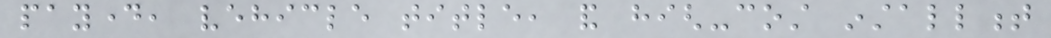payday, vehicle title, and high-cost installment
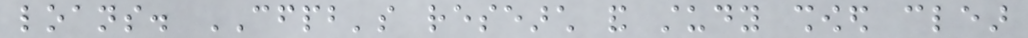loans. CFPB's research and study showed clear
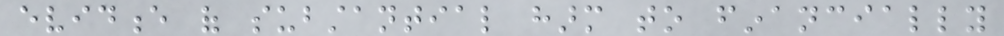evidence of substantial harm to financially
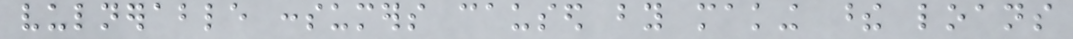vulnerable consumers caused by making these loans
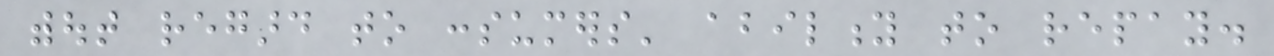without regard to consumers' ability to repay.
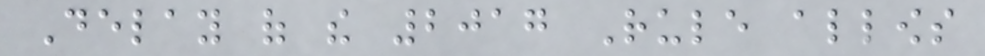Delay of the 2017 Rule allows
